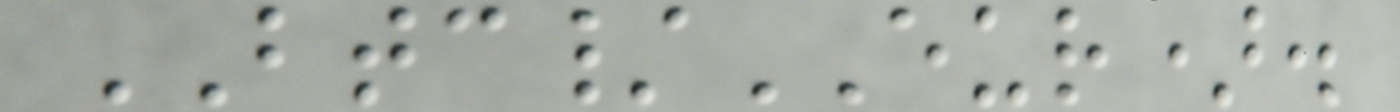BTC/EUR).
